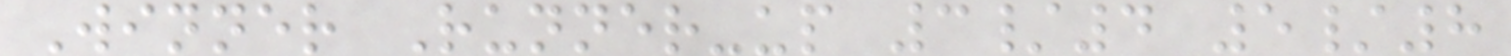Winner Runner-up 3/4 5/8
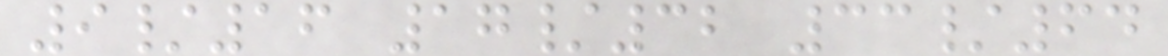9/16 17/32 33/64
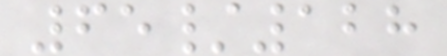65/128
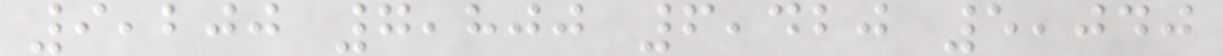9,200 7,800 6,420 5,040
